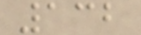132
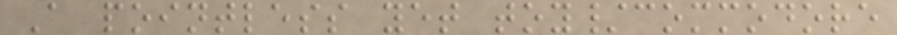A pointless yet toy/commodore
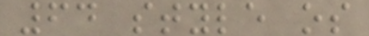64 style os
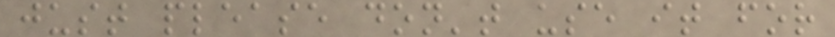just please don't use it for
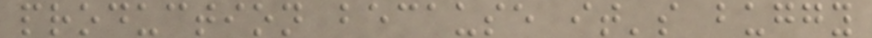production because it's buggy
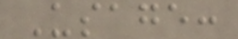Usage:
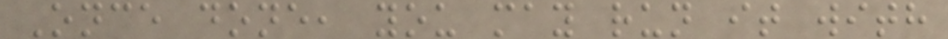Once done, you may run it with
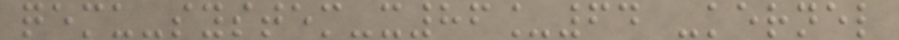qemu-system-x86_64 -kernel
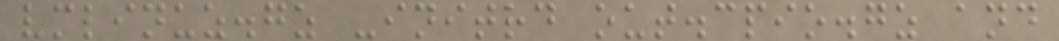vmlinuz.gz -initrd out.cpio.gz and
